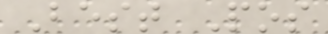Best Pos
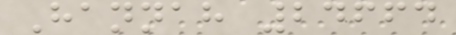Hannah 24664
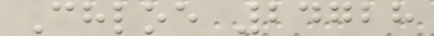Chloe 24728
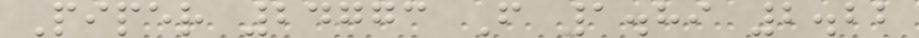Piper 24773 F 1.89 2.22
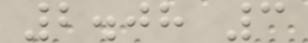2.08 3
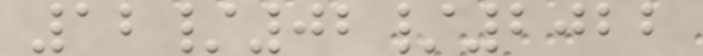12/02/2022
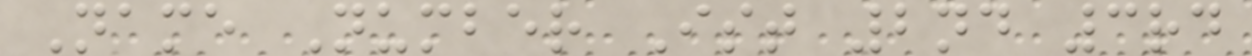Name Number Ist 2nd 3rd
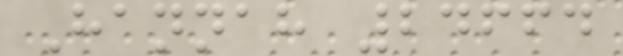Hannah 24664
